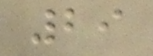29
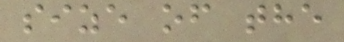size of the
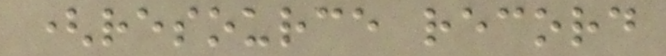(resource record
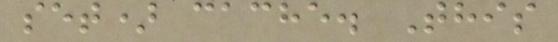set) cache. This
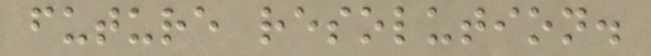future resolution.
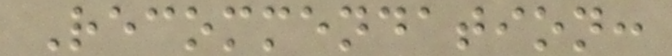Recommendation:
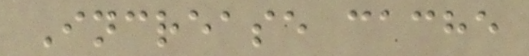Increase cache
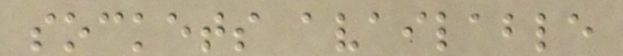sockets available
